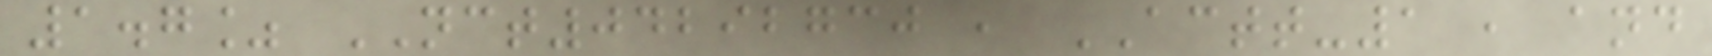1.7% NCT04292730 , ACTT-1 , and
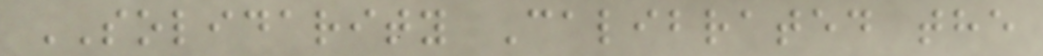SOLIDARITY Calibrated the
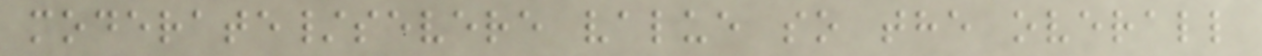moderate/severe value so the overall
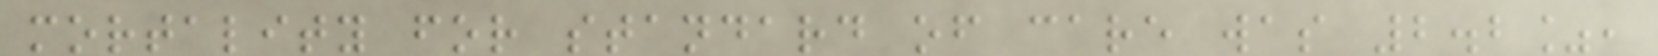mortality for standard of care was 2.2%,
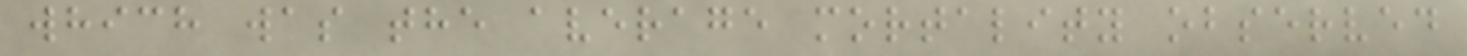which was the average mortality observed
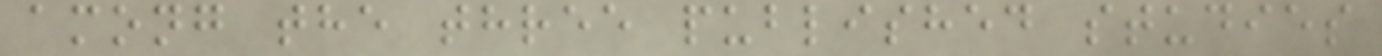among the three published studies
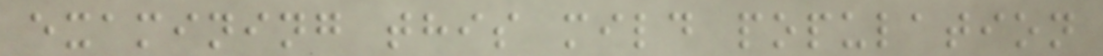examining this mild population
